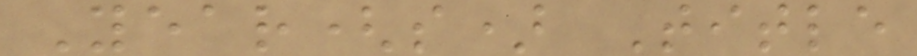Year(s) Title
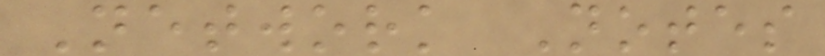Network Notes
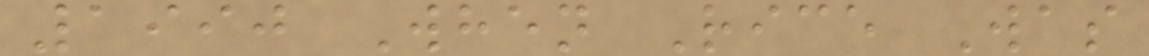1990 When Rice Was
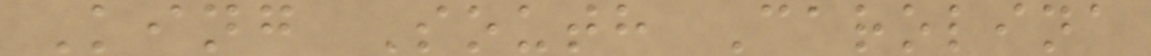King South Carolina
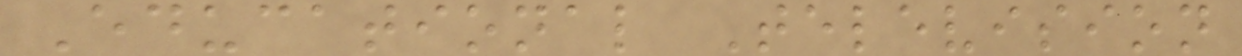Educational Television
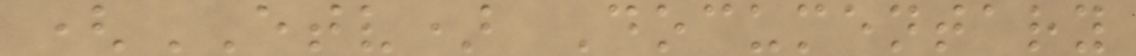(ETV) Documentary
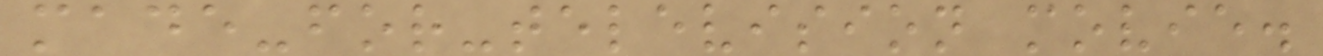made-for-television movie.
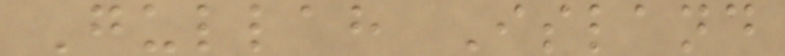Gullah Island
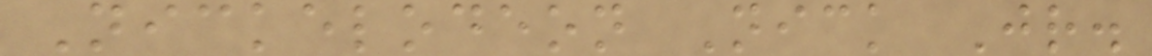Nickelodeon Nick Jr.
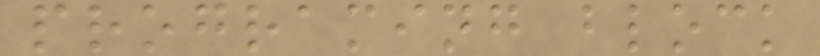programing block
